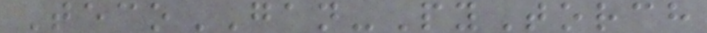TecoGAN-PyTorch
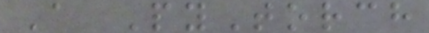A PyTorch
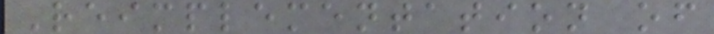Reimplementation of
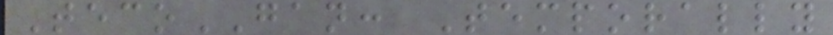TecoGAN: Temporally
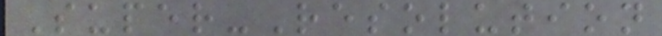Super-Resolution
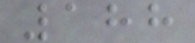188
